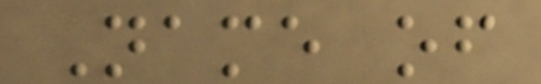Name of
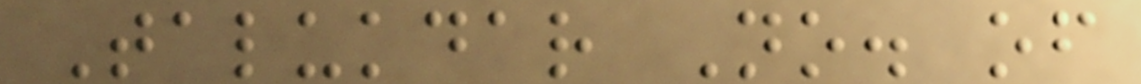Talukdar No. of
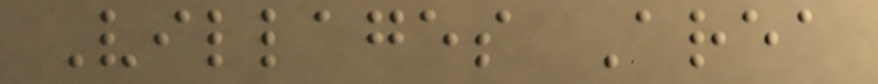Villages Area
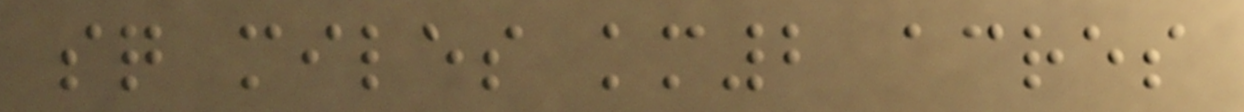sq miles km2 acres
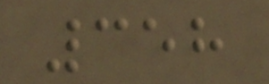358
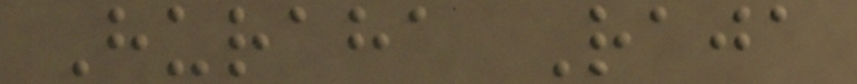Huraha Raja
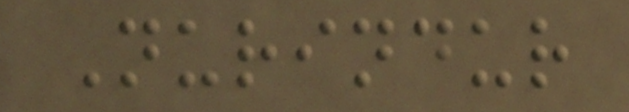Nurindur
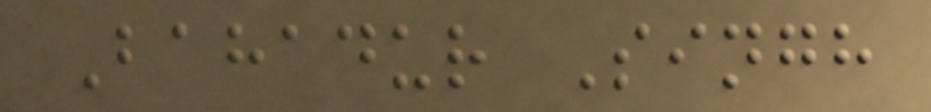Bahadur Singh
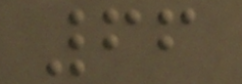66
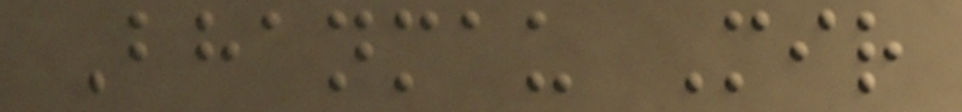Bhanmau Mir
